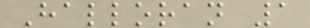Halloran 1
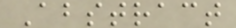Abstract
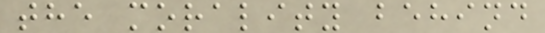the morality behind
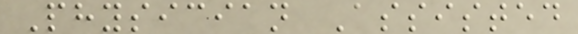Physician Assisted
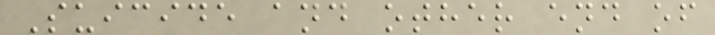Suicide and other end of
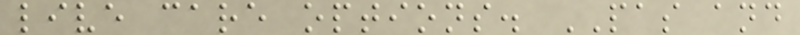live care options. PAS and
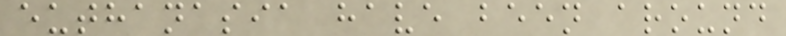euthanasia have been around
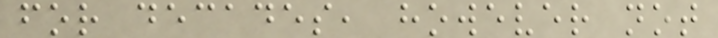for decades, however not
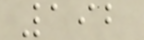192
